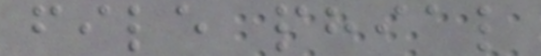file phial
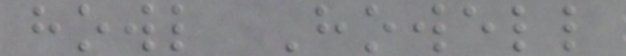howl Howell
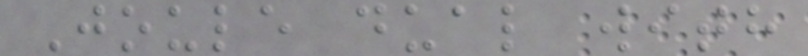Joule dual with
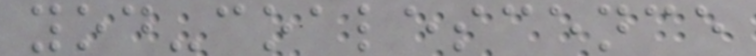yod-coalescence
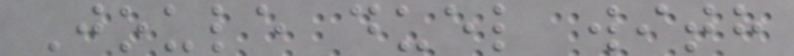Joule duel with
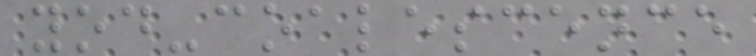yod-coalescence
